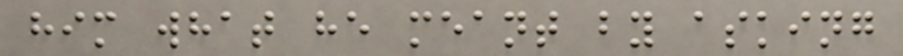him what he meant by asking
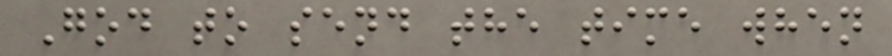God to send the time when
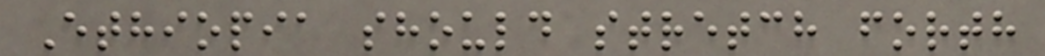Ethiopia should stretch forth
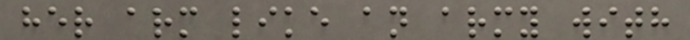her arm like an army with
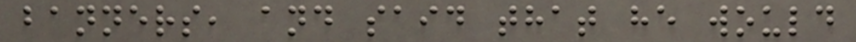banners, and said that he would
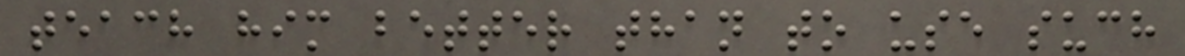teach him better than to use such
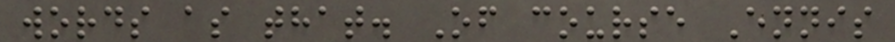words as that. Of course Ennis
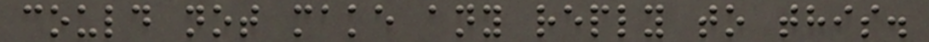could not make any reply to this.
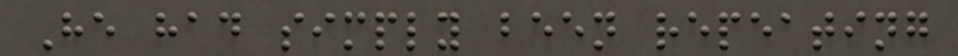He had simply been repeating
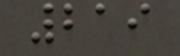219
